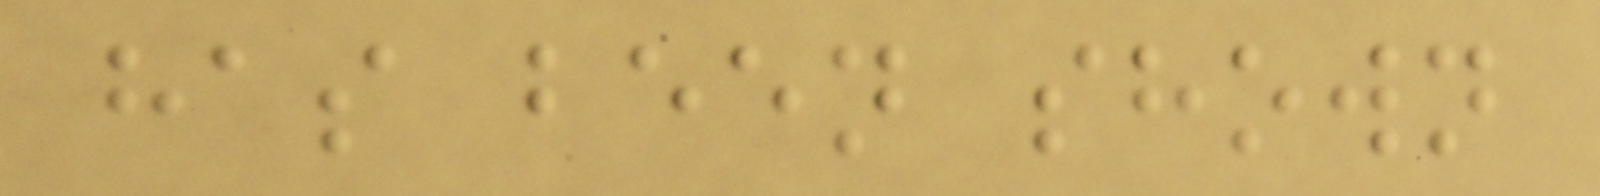has been shown
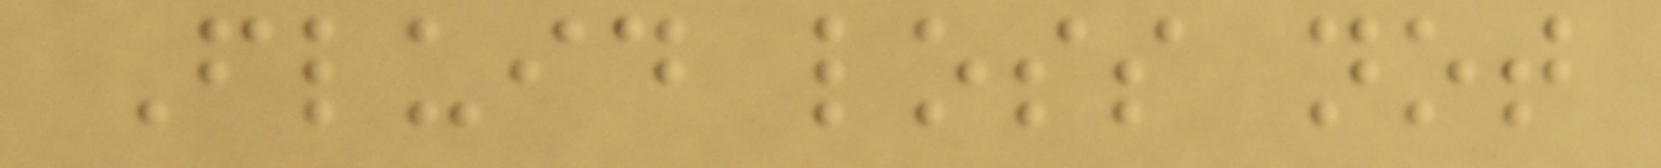Fluid loss not
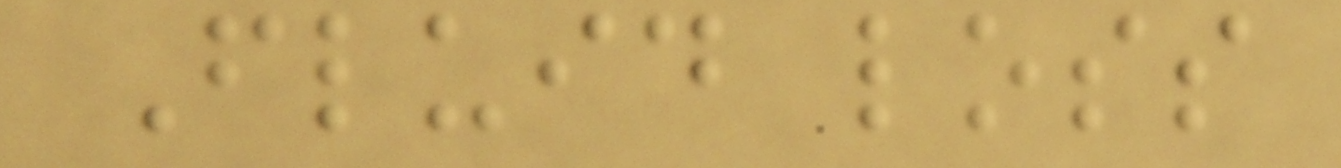Fluid loss
